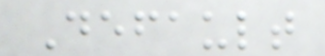Default
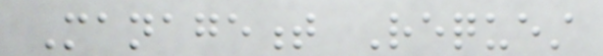Management Request
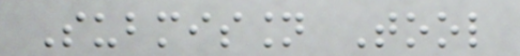Submission Tool
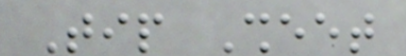Tip Sheet
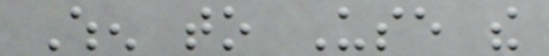When to Use the
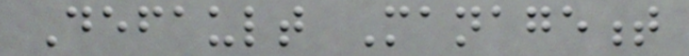Default Management
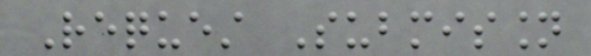Request Submission
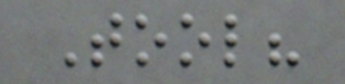Tool?
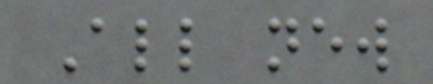All new
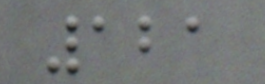121
